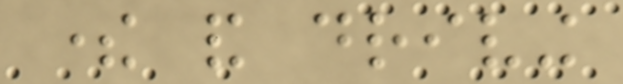there and driving
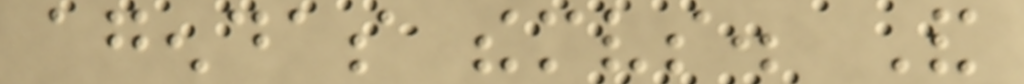agendas themselves. And
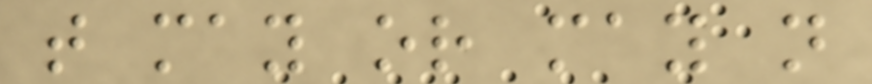that may or may not
